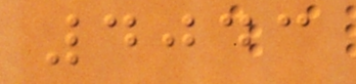4043
